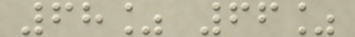68% 66%
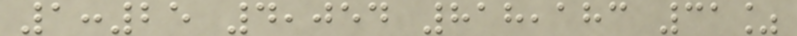1:25 4,054 818,183 31%
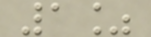1%
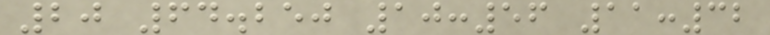20 64.250 10:56 11:32
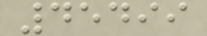45499
